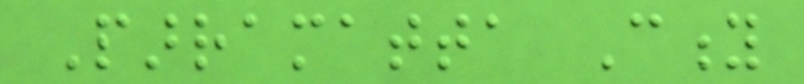Parramatta City
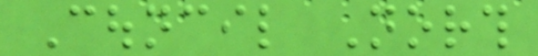Council North
